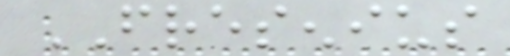FRESENIUS
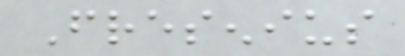Fresenius
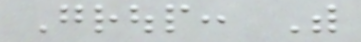Group: With
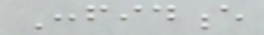Confidence
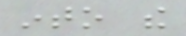into the
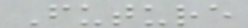Future
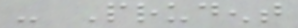- Prudent
